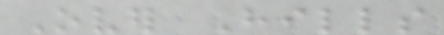Over Hills
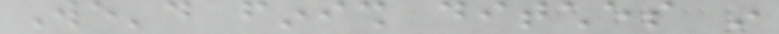We'd finish ditches in
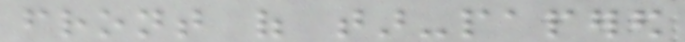front of tar-papered
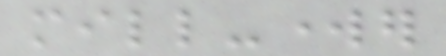mill-worker
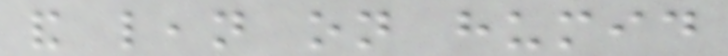and lean on humid
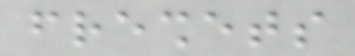freshets
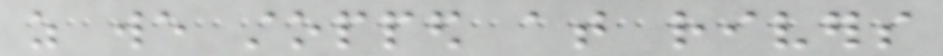as we stopped at rivers
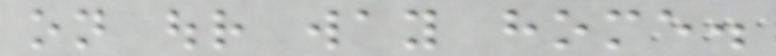on our way home.
